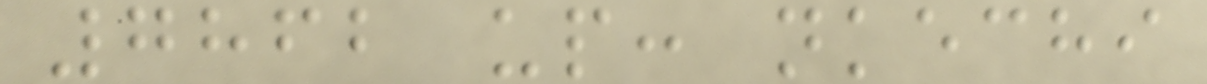7862 up: nkechi
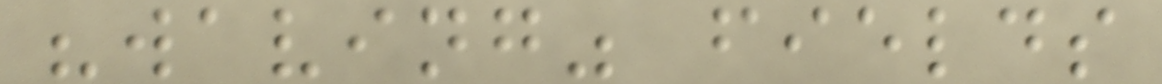"waving" fields
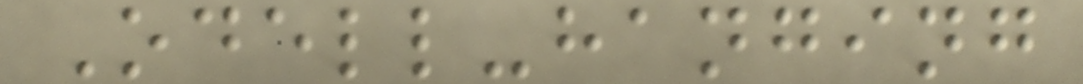Odell-hanging
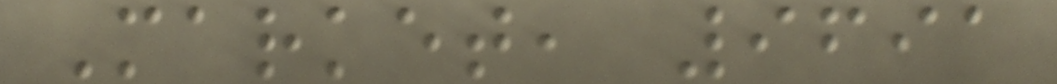Market, 9691
